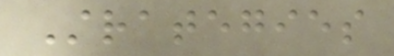Strategies
